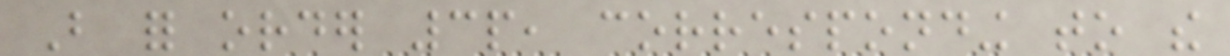But for order 3p, corresponding to the
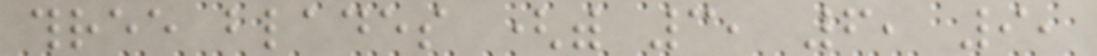three blades (with 3, 6, 9,
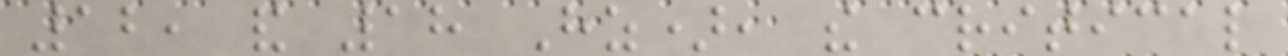12, and 18 Hz), the critical
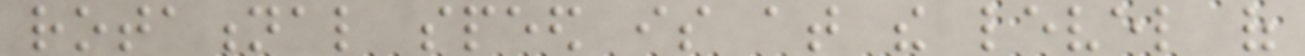rotational speed is at the level of
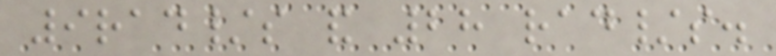9rad/s and 28 rad/s.
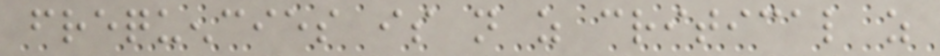frequencies is not as critical as
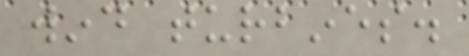wind turbines.
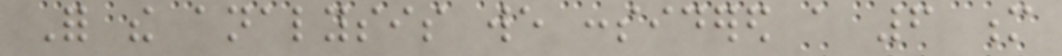For the analysis we considered a 6 m
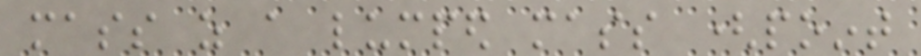mass as a lumped mass (point
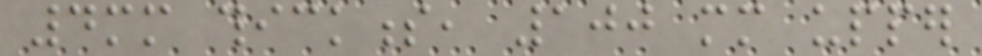4mm thickness, 100 mm upper
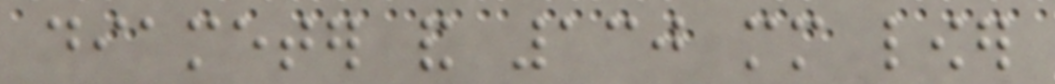diameter and 130 mm lower
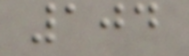104
